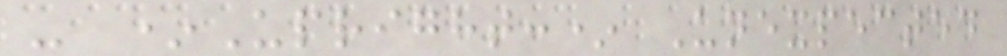- *Upright:* Unexpected
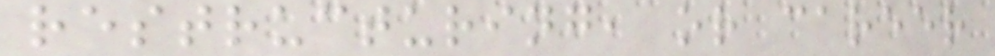restructuring, or career
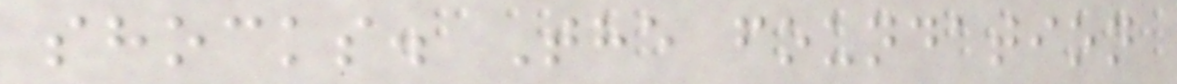shocks. The foundation
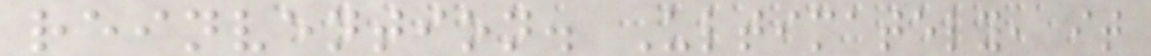reinvention. Ultimately, it
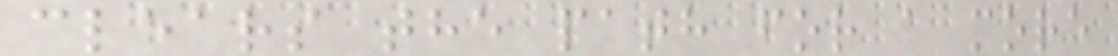clears the path for a more
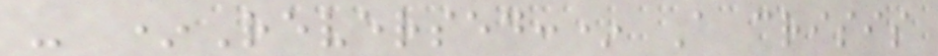- *Reversed:* A crisis
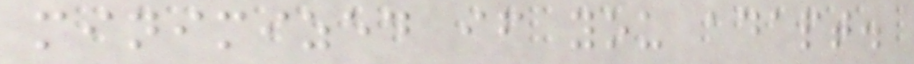minimized if you adapt.
